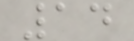14
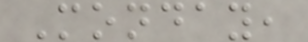Monday,
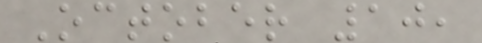October 10,
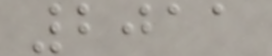2011
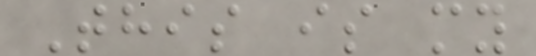This is my
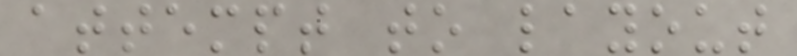attempt to layout
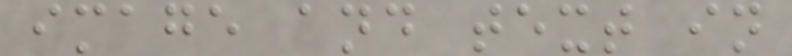image and text in
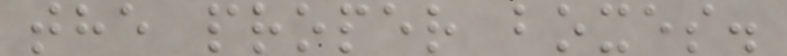the proper boxes.
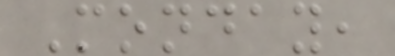Monday,
